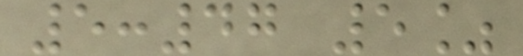5:47 5%
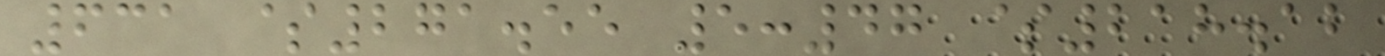631 $271.55 5:47 $218.12
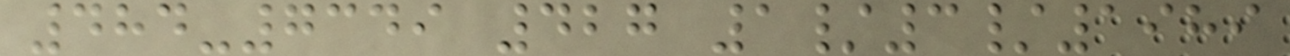484-7349 427 1/3/1989
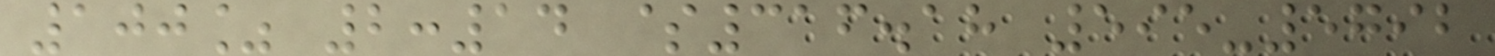100% 2:14 $316.18 595-5792
